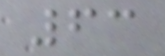63
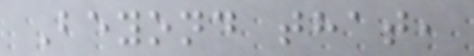Beyond that,
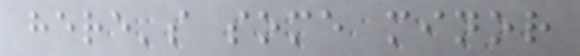here's some minor
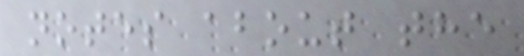notes about the
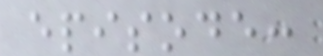episode:
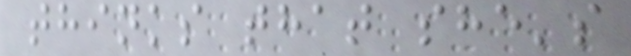thinks that she's
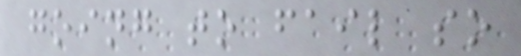going to fail so
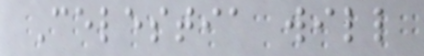Celestia will
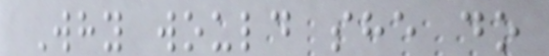Why would she do
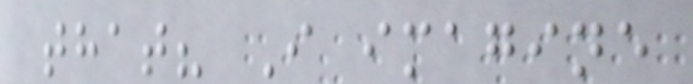that? I imagine
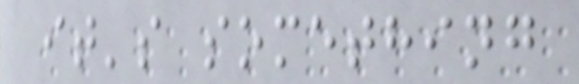it's something
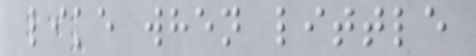like when little
